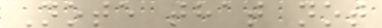Note that not
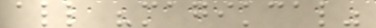all "magikcal"
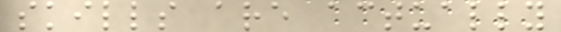skills are actually
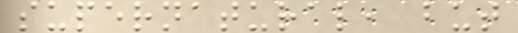supernatural, but
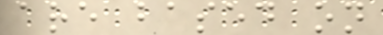are based on
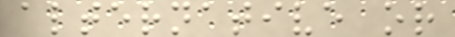alternative or
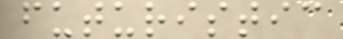futuristic
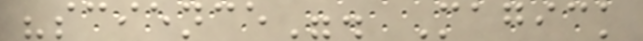"science". Magick
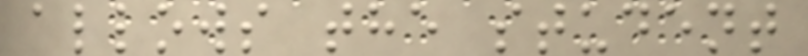allows the student
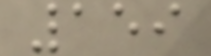159
